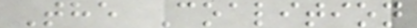The Coalition
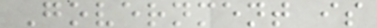Government is
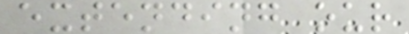extending our
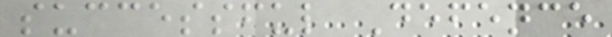successful Defence
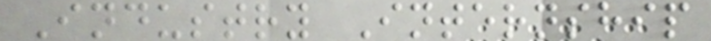Industry Internship
